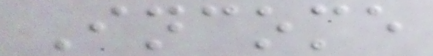Income
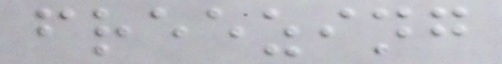freezing
